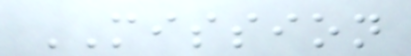MISSION
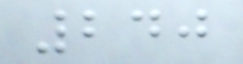240
